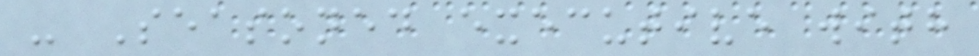- Seasoned executive with
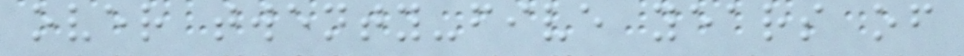over twenty-five years of
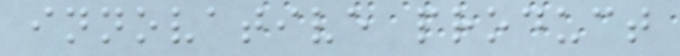innovative product
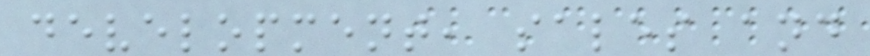development, sales and
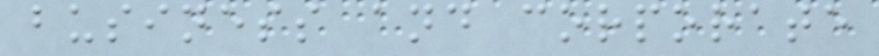business and corporate
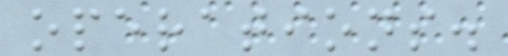operations.
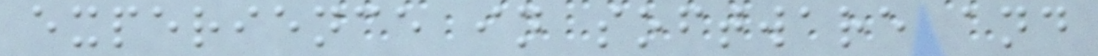experience in software and
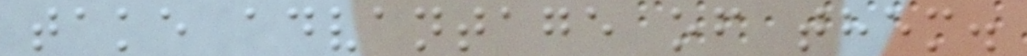take advantage of them.
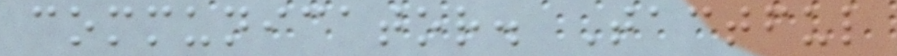communicator. Tactful
